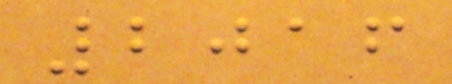2016
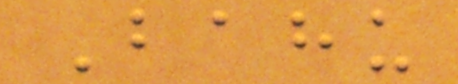Bahu
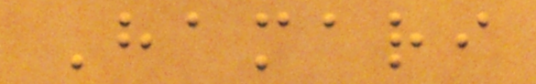Hamari
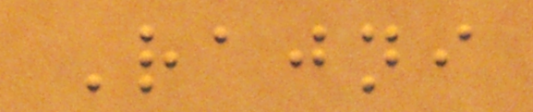Rajni
